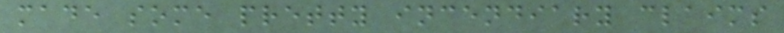made some pretty incendiary claims
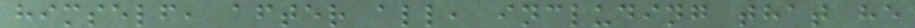himself, after all, including that he
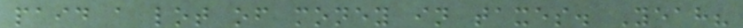paid a lot of money in taxes. Yeah?
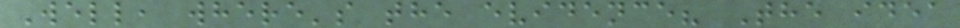Well, where's the evidence? The idea
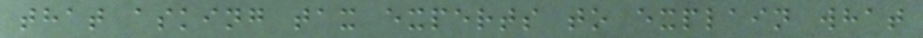that asking tax experts to explain what
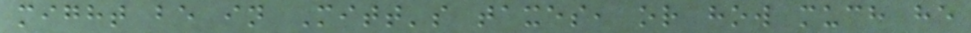might be in Mitt's taxes, or how much he
